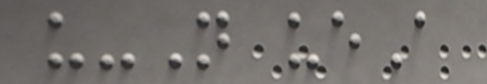u-N ueA
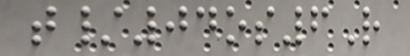t/04os6R
